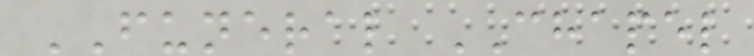FUNERAL CHAPEL
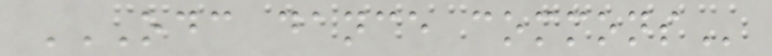ODC DANCE COMMONS
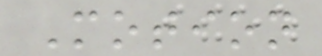Motion
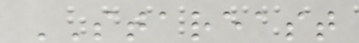STAREAST
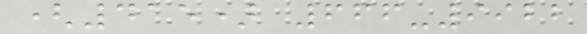(415) 666-9922
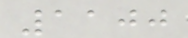1100
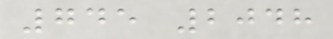745 2048
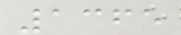1365
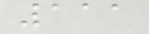111
